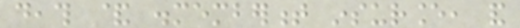death & dismemberment insurance, and
